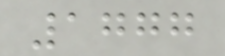1777
